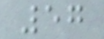57
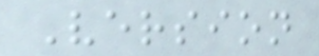Version
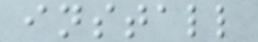install
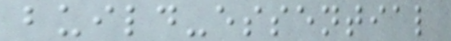build-essential
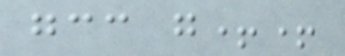gcc g++
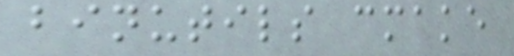binutils cmake
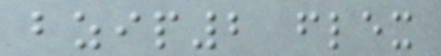bzip2 flex
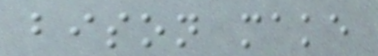bison make
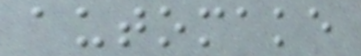automake
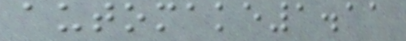automake1.11
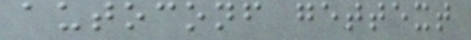autoconf gettext
